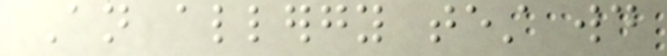An allergy test would
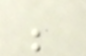be
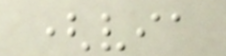(via
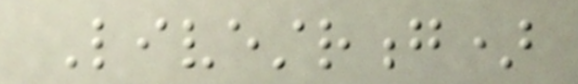Livestrong)
